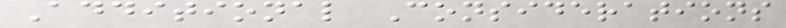Additional Considerations
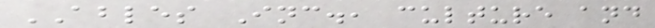ABLES Inc., culture and
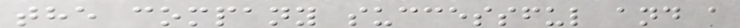the company successful and a
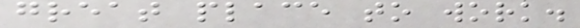great place to work.
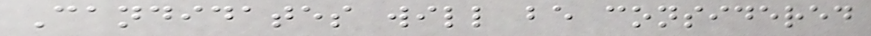Candidates will be considered
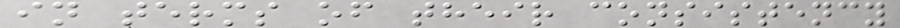in terms of their consistency
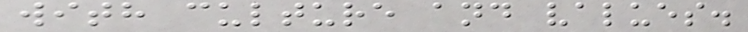with culture and values.
